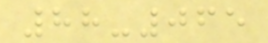88-065
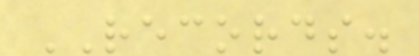RECORDS.
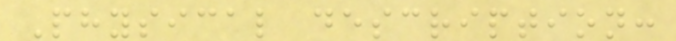Physical description:
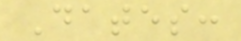Dates:
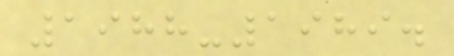1988-1989.
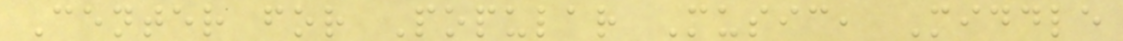Center for Popular Music, Middle
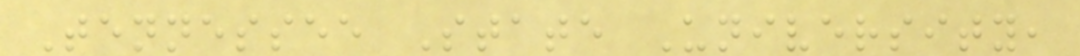Tennessee State University,
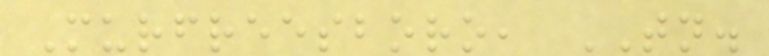Murfreesboro, TN.
